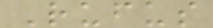Rufus
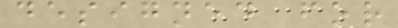designed for
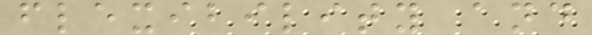flexibility and
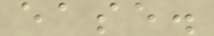ease.
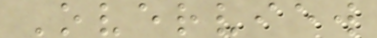Overview
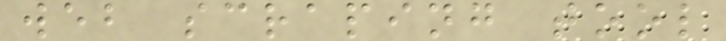web scraping tool
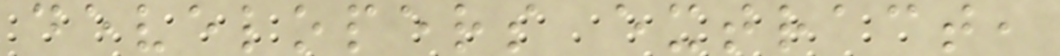developers extract,
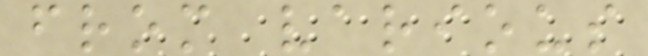from various
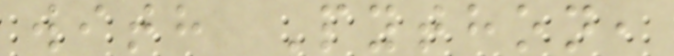with Python,
